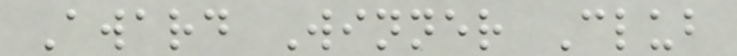Award Winner Club
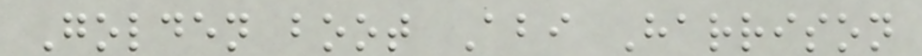Golden boot Abi Harrison
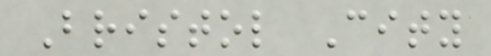Bristol City
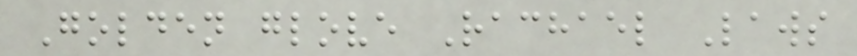Golden glove Rachael Laws
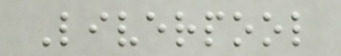Liverpool
